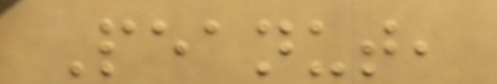Peanut,
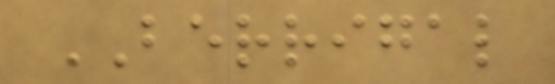BERRIGAL
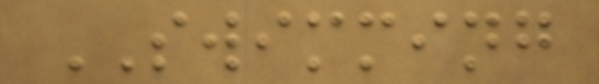SWIMMING
